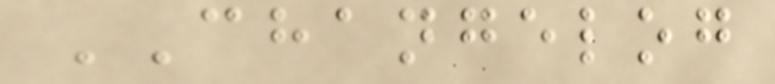CHANGELOG
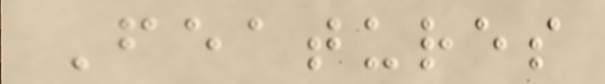Features
